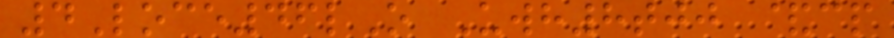4Loce46lO Uwh8tjj &cp
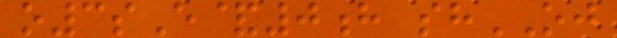o3sE&0h shOJ
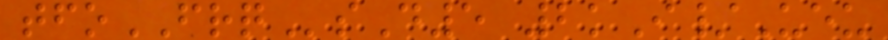tfoFRQsD5 2kI/Ueu
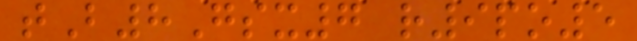tB8Gsx7 r9po5
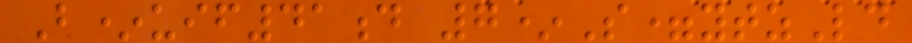B*uif41d 7*S=ytzLd
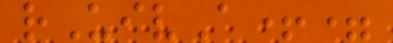rUivA+=
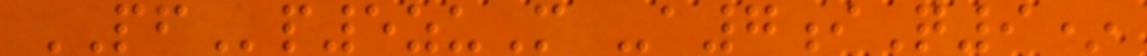PFp5zuM -a7iQ9*
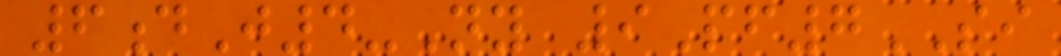6dJ4-Ny 9Pf7SI
